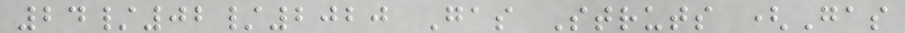24/02/2020 Gas Struts (Gas
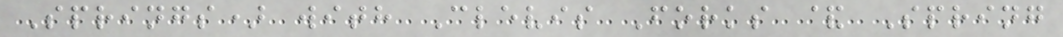Springs) with Clevis Forks & Spring
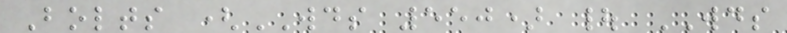Bolts (WDS 550) | WDS
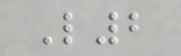L2
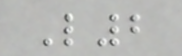L2
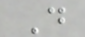D
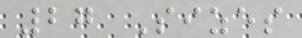27 Sizes
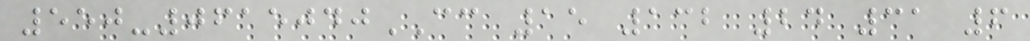550-0615040CC 15 132 24 31 6
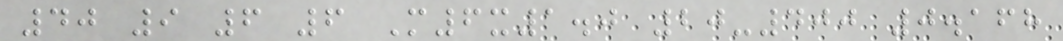40 9 6 6 M6x1.0 20-400 0.168
